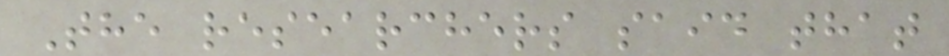The researchers said that
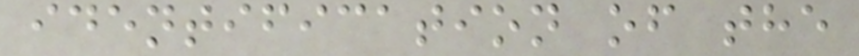identification of the
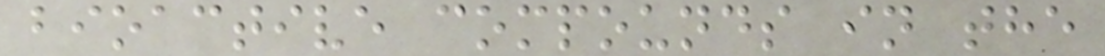bioactive compounds in the
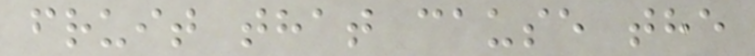fruit that cause the
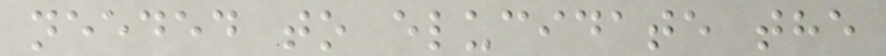needed to elucidate the
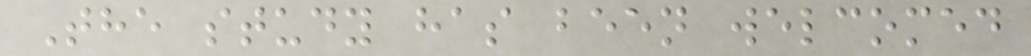The study has been welcomed
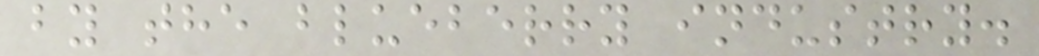by the blueberry industry.
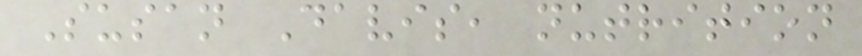Susan Davis, nutrition
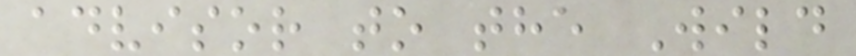advisor to the Wild
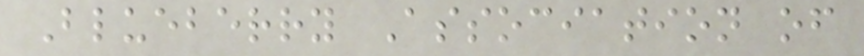Blueberry Association of
